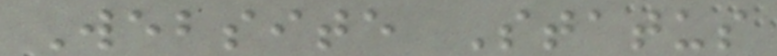Website Status
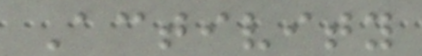Activity
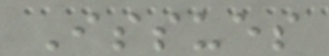Issues
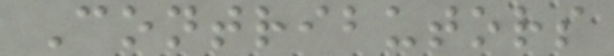Contributors
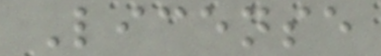License
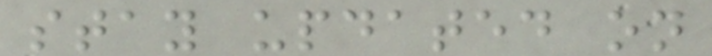stay updated on
